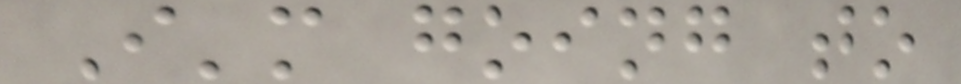I'm going to
